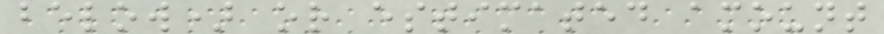below) or estimated amount
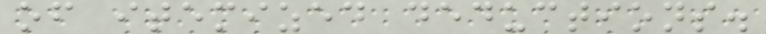of itemized deductions.
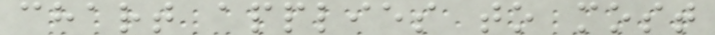chart applies to most
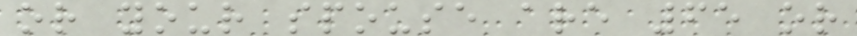or your spouse are 65 or
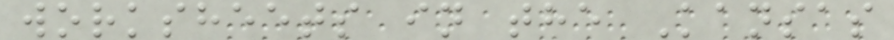worksheets in the Kansas
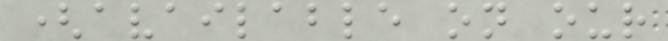(available on our
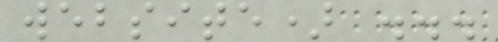website) ...
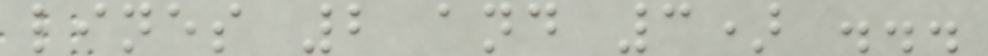lines 2 and 3) ...
